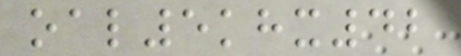oal5khx42
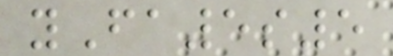yFa5s5
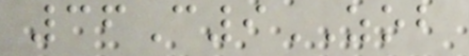36C9ZOB
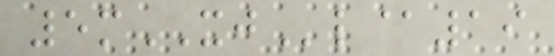5mXJl@19
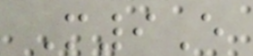M9E
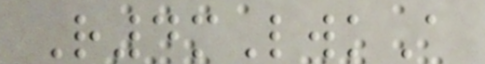R4mLwkA
